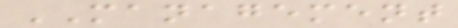MANAGEMENT
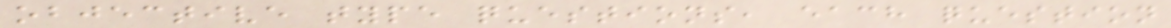objective type questions, each question
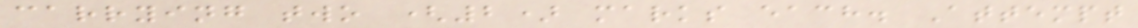carrying two (2) marks each. Attempt
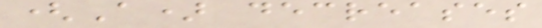(A) decreases
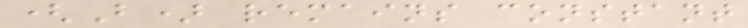(B) remains constant
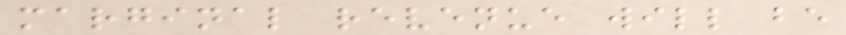marginal revenue will be
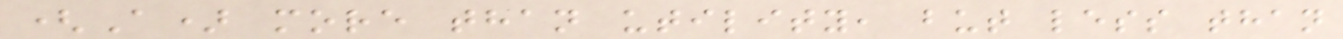(A) more than utility, but less than
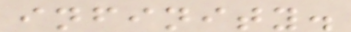infinity.
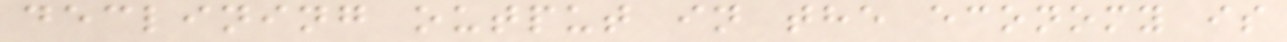declining output in the economy is
